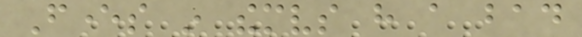Fevers in themselves have a bad
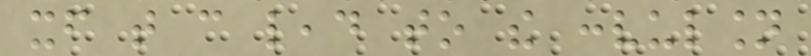itself that can lead to the convulsion
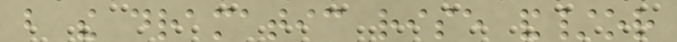but the dramatic rise and/or
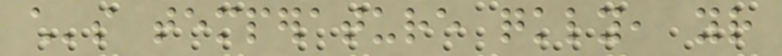child's temperature quickly, your
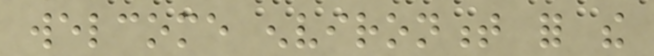welcome environment for the
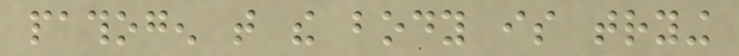pathogen that the body is trying
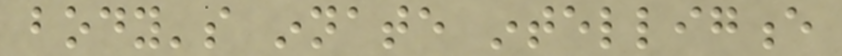body's innate intelligence
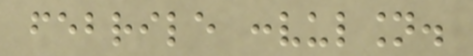febrile convulsion.
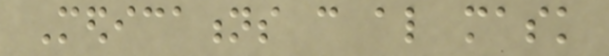Medications can also mask
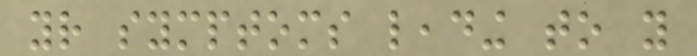your symptoms leading to you
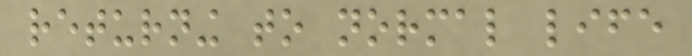returning to normal life
